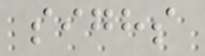sighs
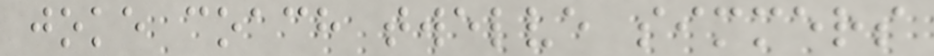joke coach twelve simmers
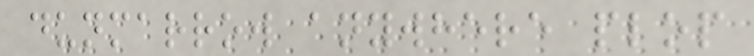dunmarrow anywhere plop
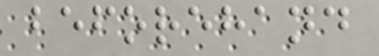beforehand
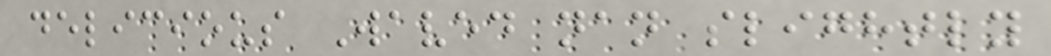delicious Waved nan slightly
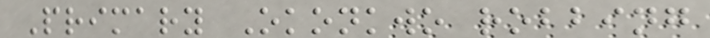Primary Okonkwo robbing
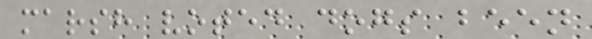marsh voted dogs been
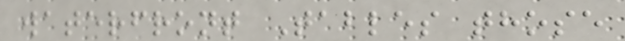waterfront Tables those
